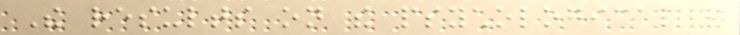The results on the psychological and
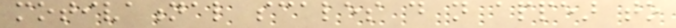motivational scales do not appear to
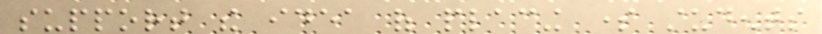support the idea of placing some students
